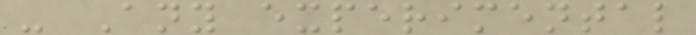- Any experimental
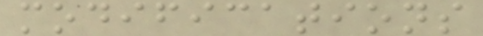modifications
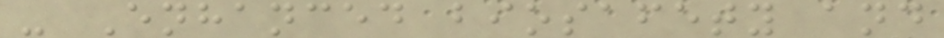- Enhanced biosafety and
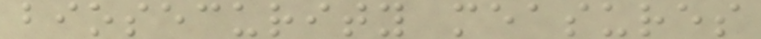biosecurity measures
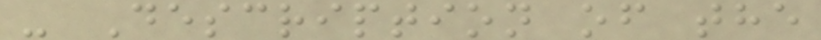- Description of the
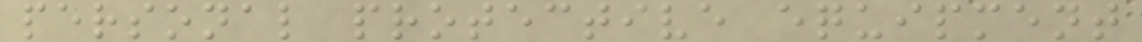personal protective equipment
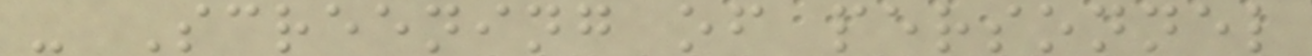- Screening of personnel
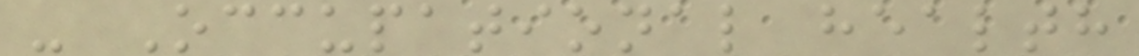- Occupational health
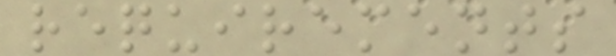requirements
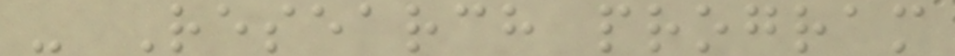- Research program
